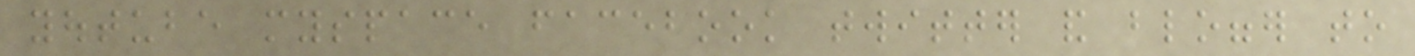youtube myspace facebook twitter and blogger to
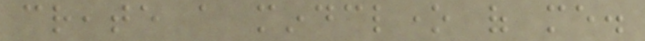create a mindclone of me.
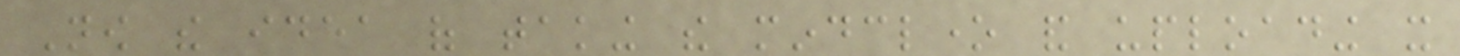Now the idea of taking the mindclone and uploading it
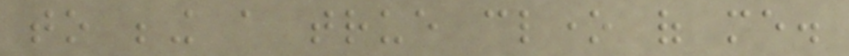to being a true clone of me.
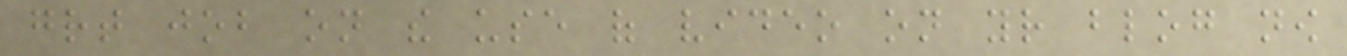great job on the use of video on your blog now
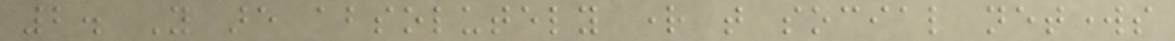2. You are absolutely right that social networks
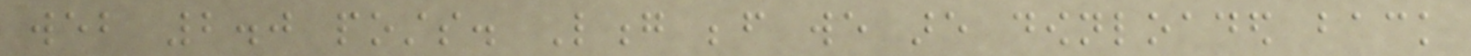web 2.0 posts. Long before we are downloaded back
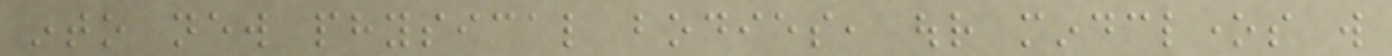into new physical bodies, our mindclones will
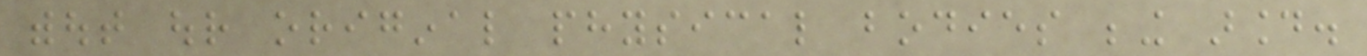without our original physical bodies being around.
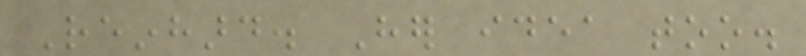Reinhard. Her idea too.
